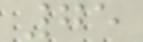75
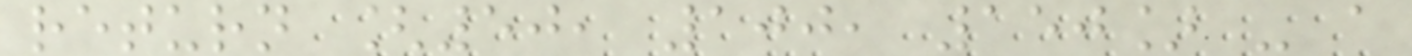return [50, 100, 150] - a
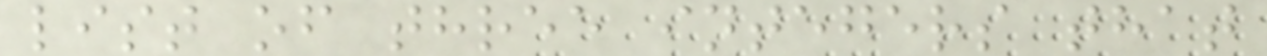list of three integers that
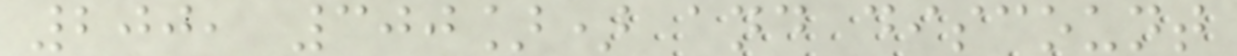200, 300]) and discount
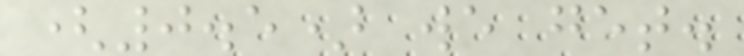(0.5) we get.
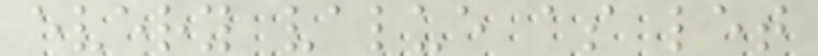every value as let
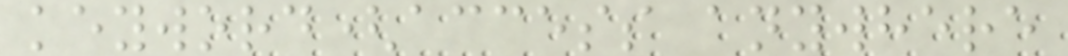keyword(access anywhere
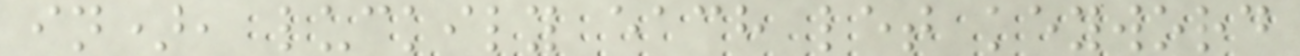in), luckily each let keyword
